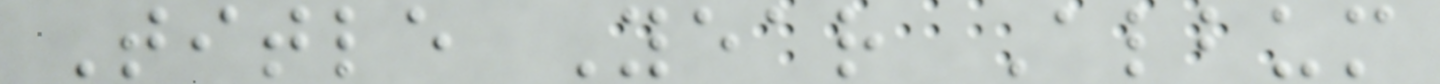Title Year Album
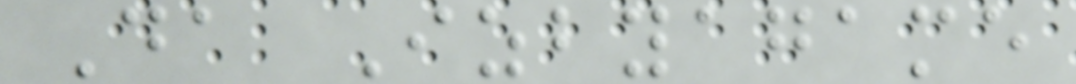Da Izbyagame
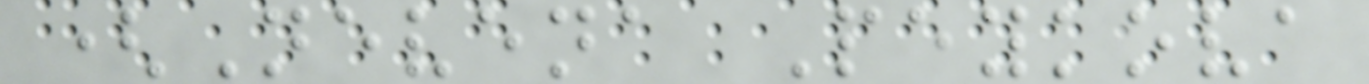(Nevena Peykova
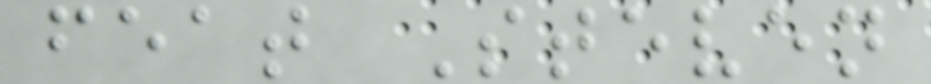feat Steven
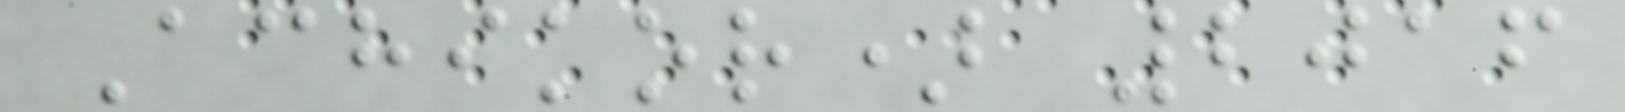Achikor) 2016
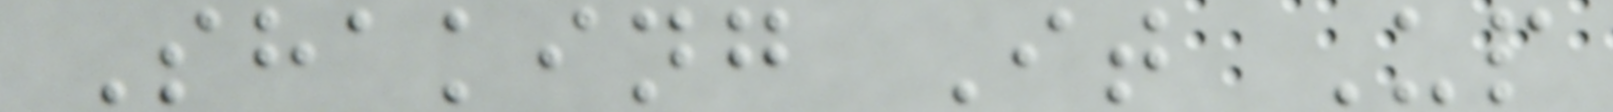Shaking It Up
